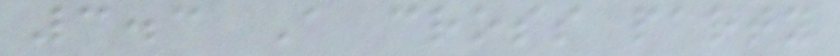3.3 A cross party
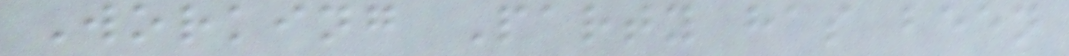Working Party has been
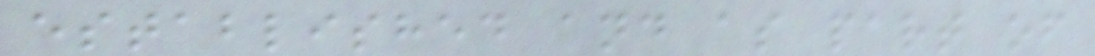established and as part of
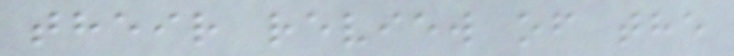their review of the
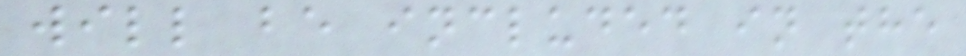will be included in the
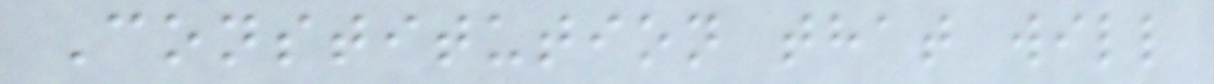Constitution that will
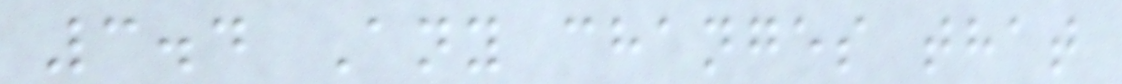3.4 Any changes that
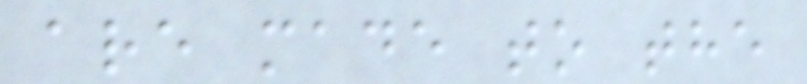are made to the
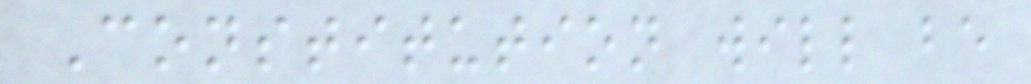Constitution will be
